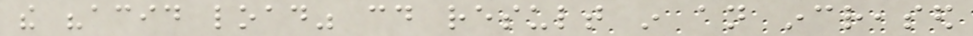the "acid load" could result in an increased
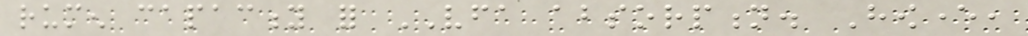rumen capacity for VFA absorption. However,
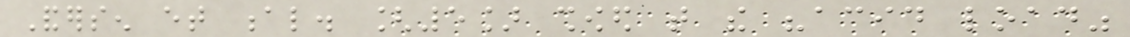Andersen et al. [5] showed that the "acid load"
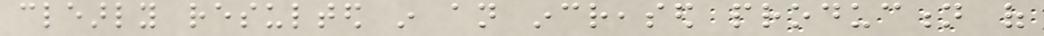clearly resulted in an increased production of
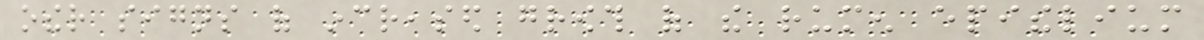other signs of increased growth of the rumen epithelium
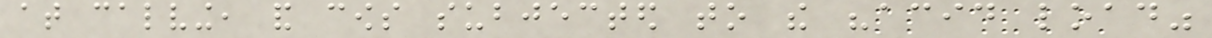at calving, and cows subjected to the "acid load"
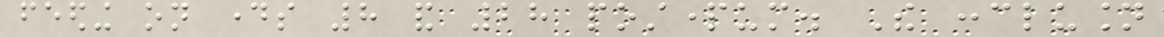feeding on days 8 and 28 postpartum. The conclusion
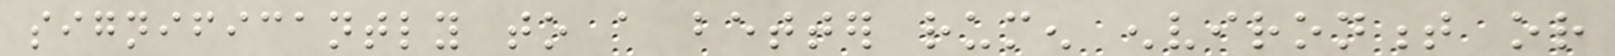significantly to a better rumen environment or
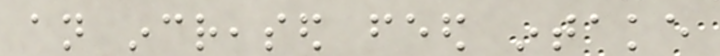an increased feed intake
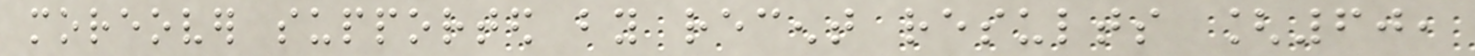moreover supported by recent results [60,
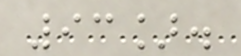93].
